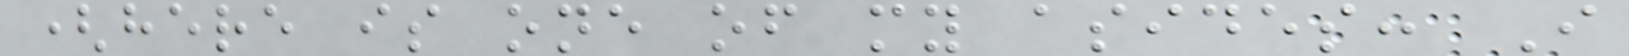(here is one of my asides: I
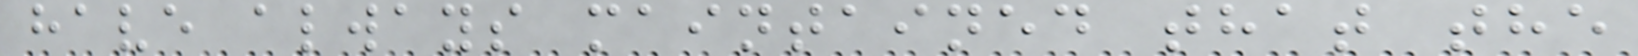have always maintained that the
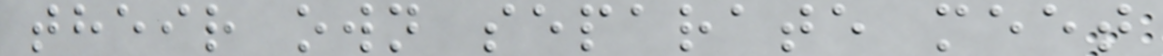their own separate meet
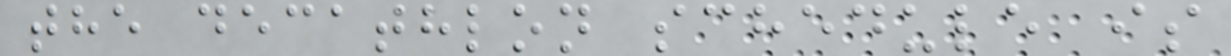the decathlon schedule is
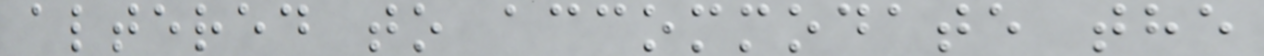altered to accommodate the
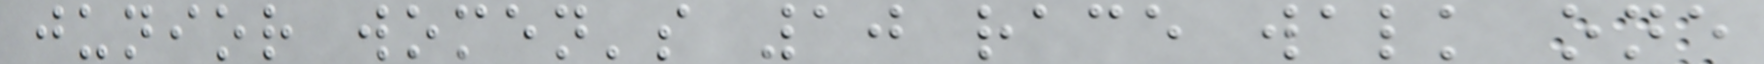junior women's 10 race walk one
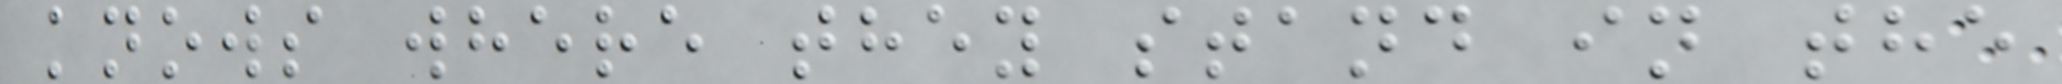knows where they stand in the
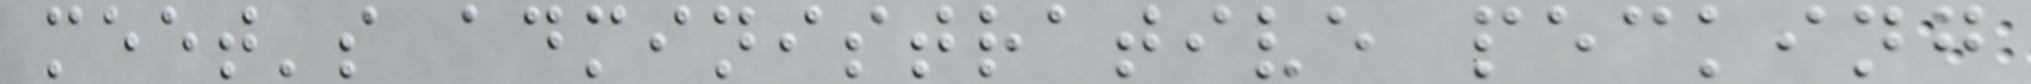meet's administrative pecking
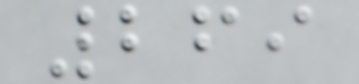269
